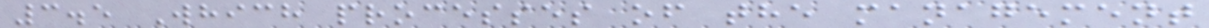3.5 Which processes of the management
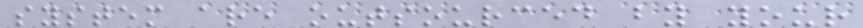system are outsourced by your
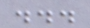...
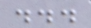...
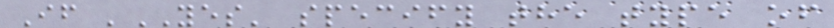If 'YES' specify the type of
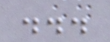...
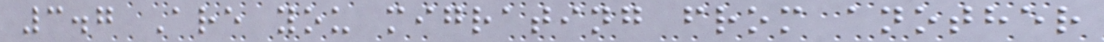3.7 Are you migrating from another
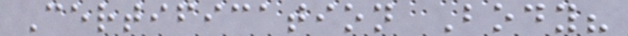Certification Body?
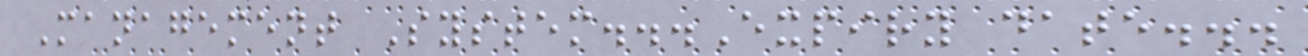Management System...Expiry date...
